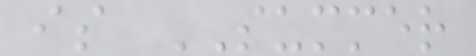is SUMMER
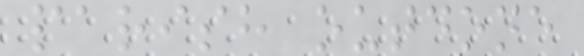parish outdone
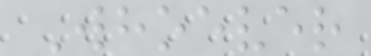Whoever
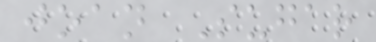joan Sugar
